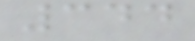344
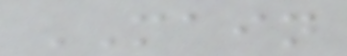MAIN
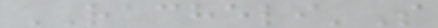RACHELI'S
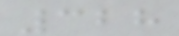328
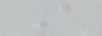A
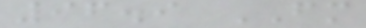96.9 FM
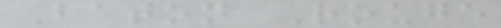Baton Rouge
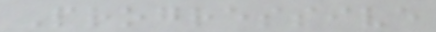Progressive
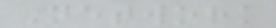Network
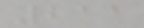211
